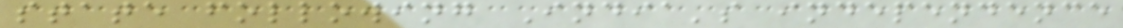state following India's independence
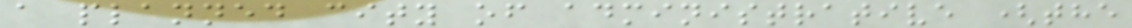a planned city of administrative (the
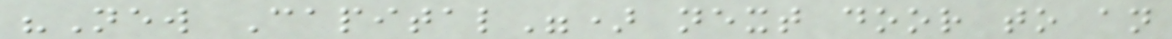"New Capital") next door to an
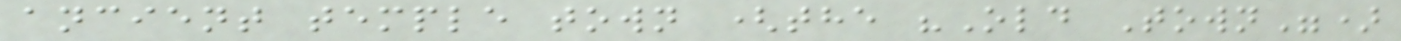ancient temple town (the "Old Town")
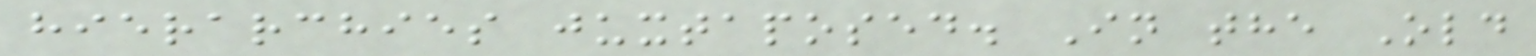hierarchies juxtaposed. In the Old
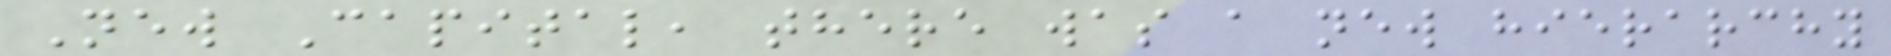New Capital, there was a new hierarchy
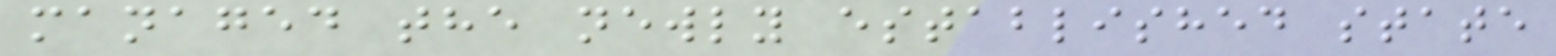managed the newly established state
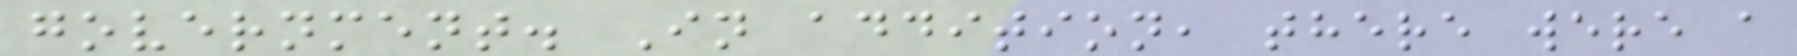government. In addition, there were a
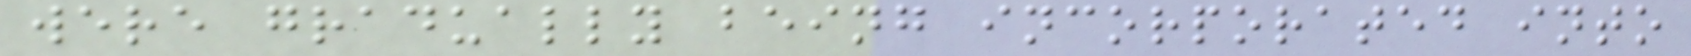were gradually being incorporated into
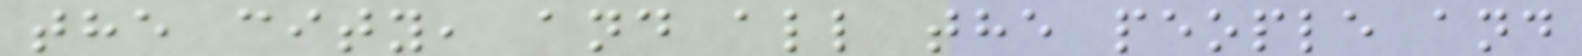the city, and all the people and
